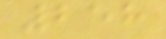258
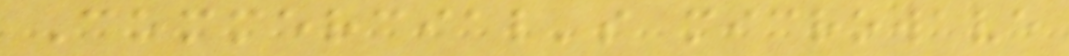Commercial's microwave
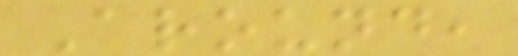Around,
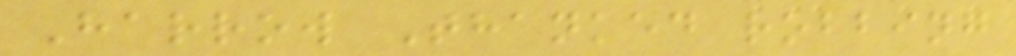Harrow Thanked robbing
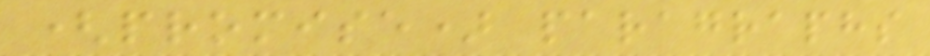(promise) paragraphs
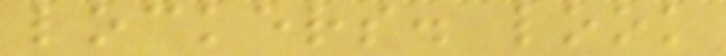lockers. look
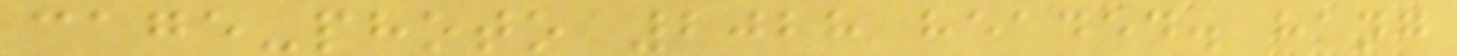cage-photo 2028 headed. hang
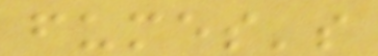fumes's
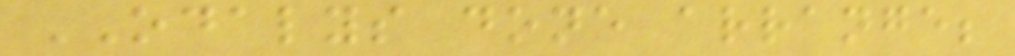ODALYS done arrange;
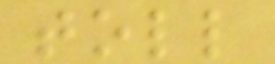toll
